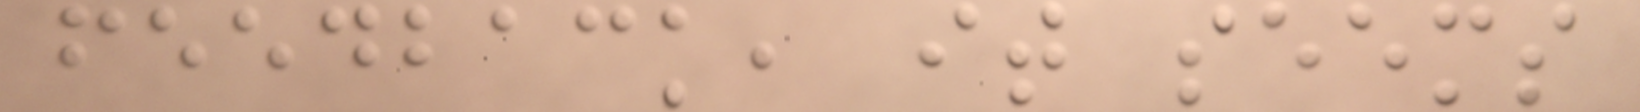feedback, it seems
